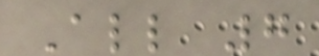All 7
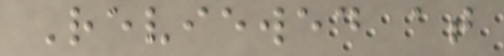Reviewed at
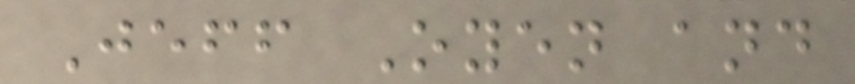Jeff Oyen and
